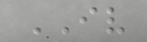IV
